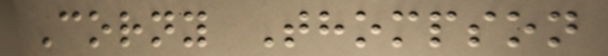Corny Thompson
